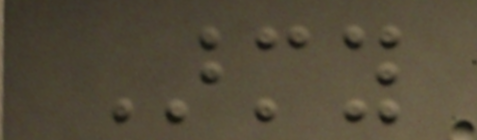Army
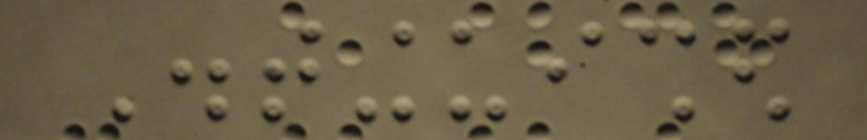Distinguished
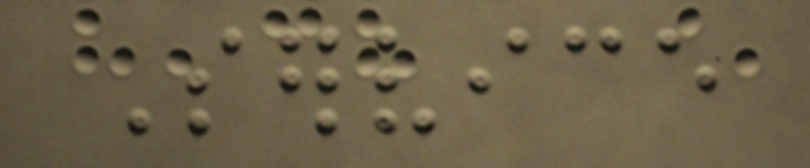Service
